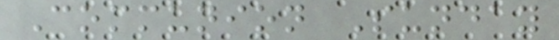Communion Sunday
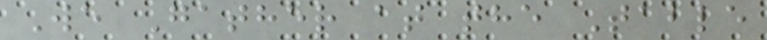We Gather at the Table
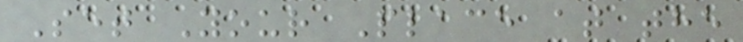Set Your Place at the
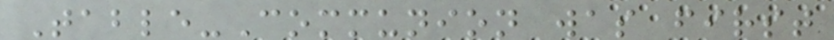Table-Communion was first
